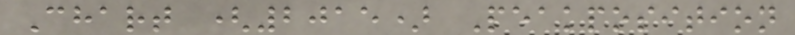Chart (2015) Peakposition
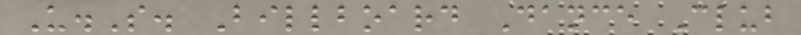U.S. Billboard Dance Club
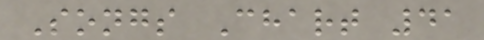Songs Chart 41
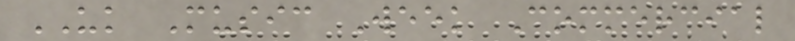UK Music Week Commercial
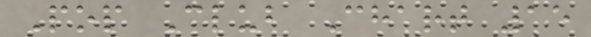Pop Club Chart 15
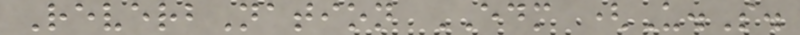ReverbNation EDM (U.S.
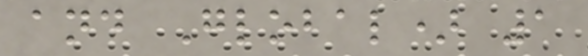and Global) 1
